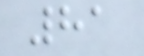81
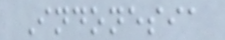Indonesia
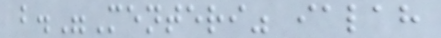b."Menteri" ialah
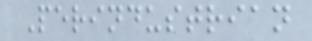Perindustrian
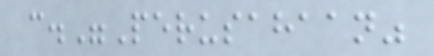c."Perusahaan"
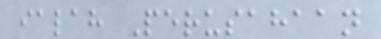ialah Perusahaan
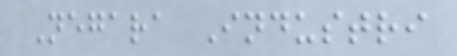Negara Industri
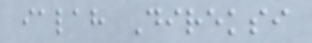ialah Direksi
